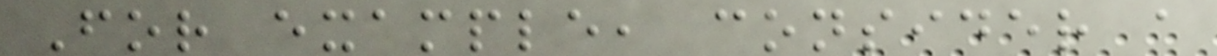For example, consider a
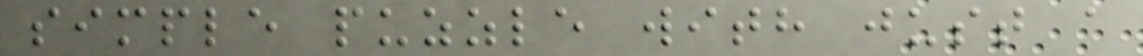simple puzzle with just a
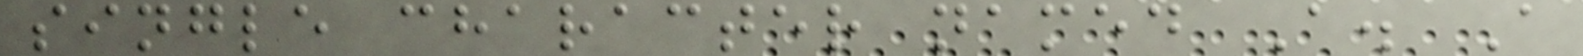single character named A. A
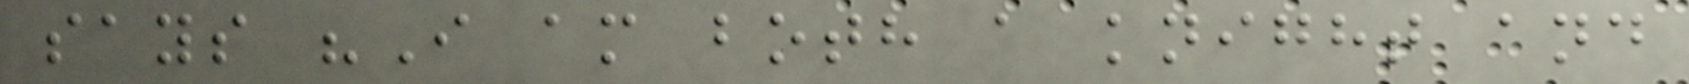says "I am both a knight and
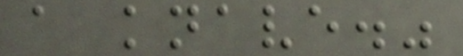a knave."
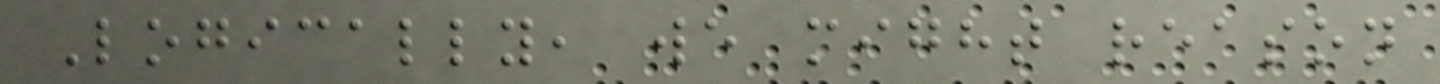Logically, we might reason
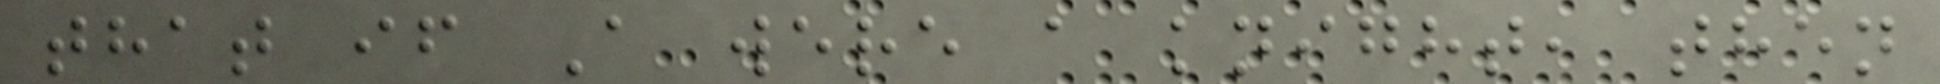that if A were a knight, then
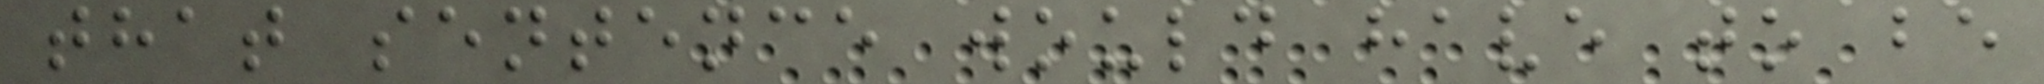that sentence would have to be
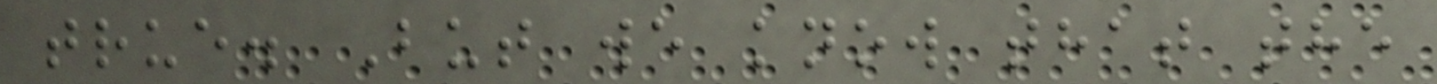true. But we know that the
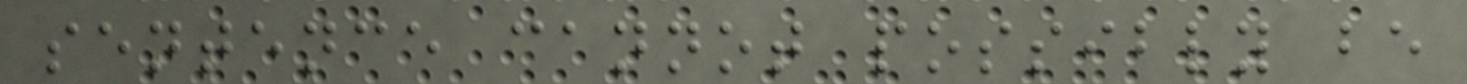sentence cannot possibly be
